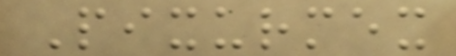Pixurmex
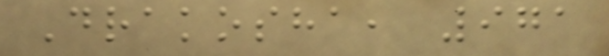Drakosha, 971
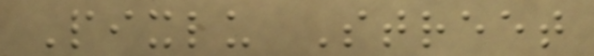Pixlu Street
